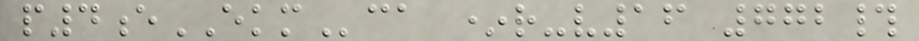p4eEKMca *r-v16 772#
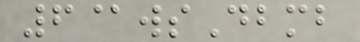6@wsDbmb
